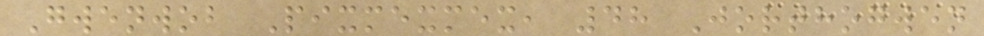Gwenwob Pixmexmex, 48 Jorthogwen
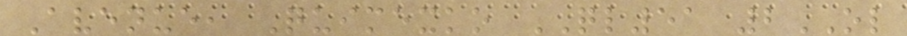Avenue, Quimexko QL51 2OL
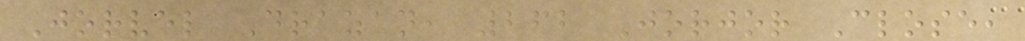Jorvel Drazan, 262 Jorjor Close,
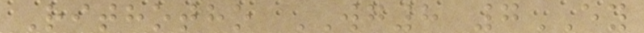Rithotho WG8 7EY
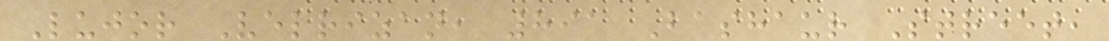Lujor Velrizan, 891 Bashaur Street,
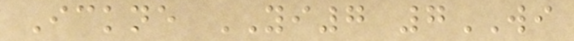Ickne YI7 7WI
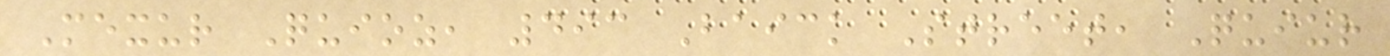Mexur Quioz, 493 Baick Street, Quiur
